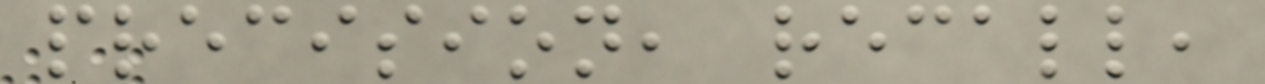precision, recall,
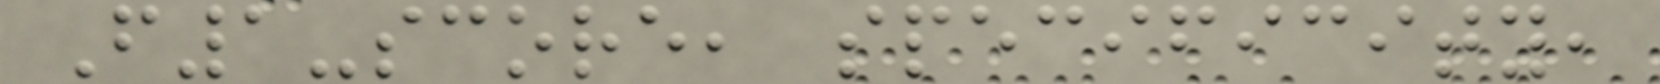F1-score, specificity,
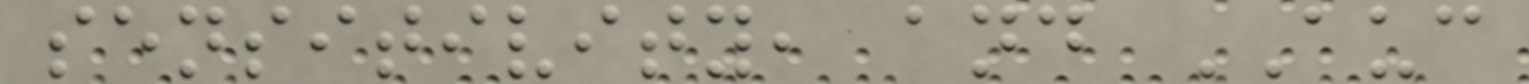sensitivity, and AUC
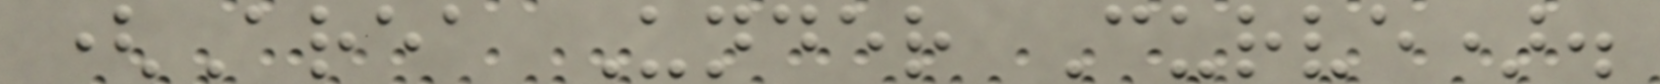(Area Under Curve).
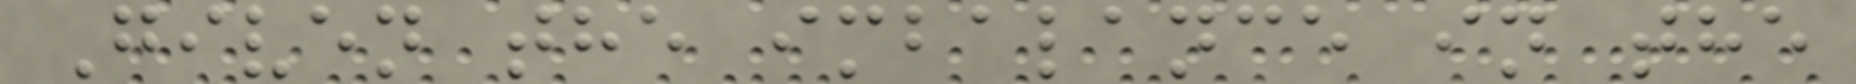Given the imbalance in the
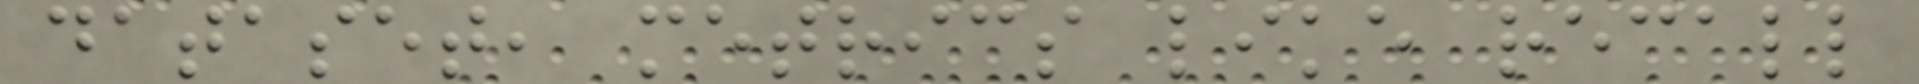dataset, metrics like recall
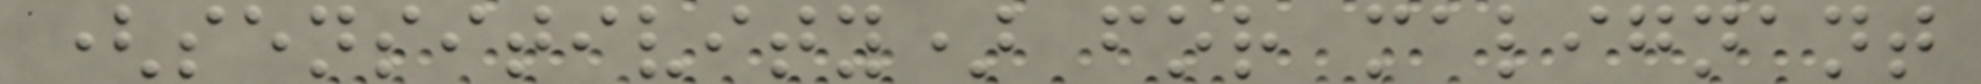(sensitivity) for malignant
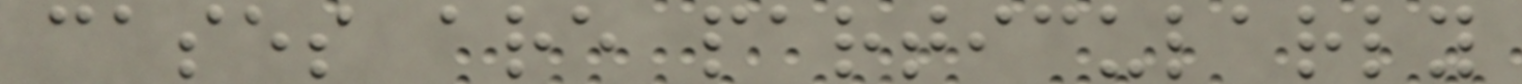cases are particularly
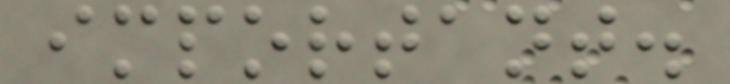important.
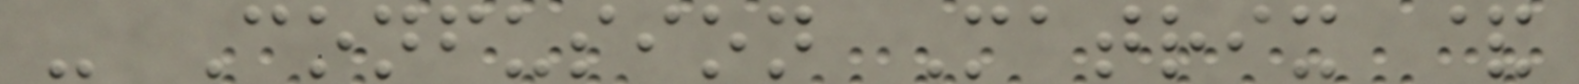- Confusion Matrix &
